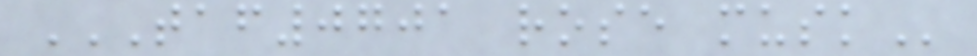TAF0701 ROSE MUSK
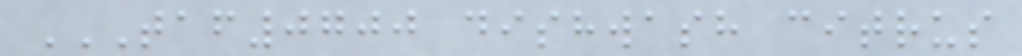TAF0700 DISHWASH CITRUS
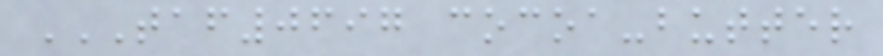TAF0697 COCOA-BUTTER
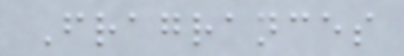Fragrances
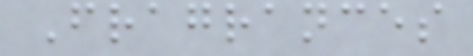Fragrances
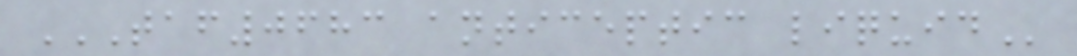TAF0683 ANTICEPTIC LIQUID
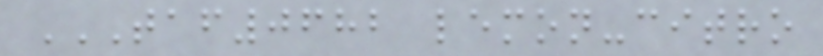TAF0682 LEMON-CITRO
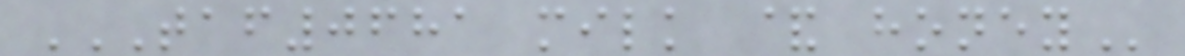TAF0681 MILK & HONEY
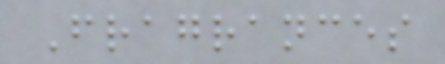Fragrances
